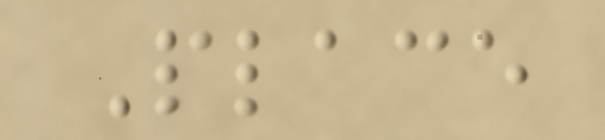Place
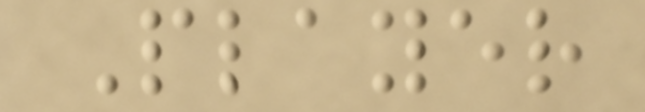Player
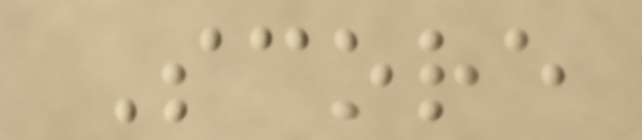Score
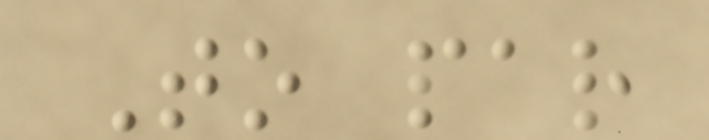To par
